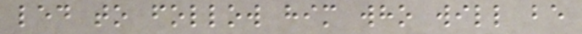led to follow him who will be
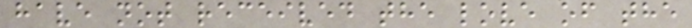have not received the love of the
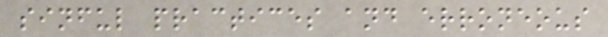sinful practices and erroneous
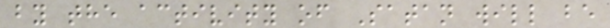by the activity of Satan will be
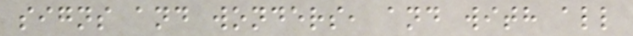signs and wonders, and with all
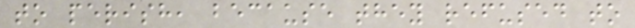to perish, because they refused to
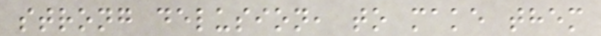strong delusion, to make them
